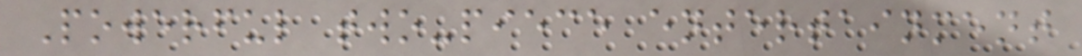Powerful two-piece entertainment
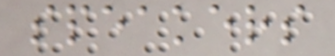speakers
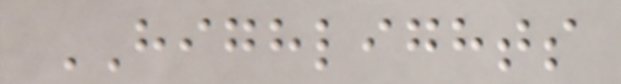HIGHLIGHTS
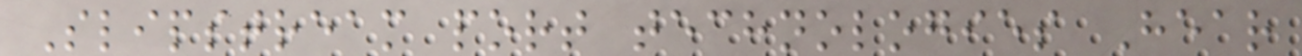Slipstream port technologies Hear
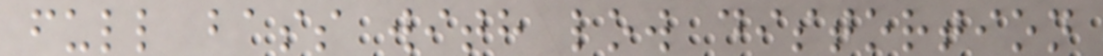full bass with low distortion
